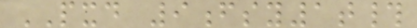PXD 9fsy1t#
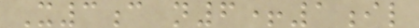X3c n6+1il
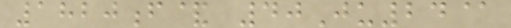1820f& 40Ju24@
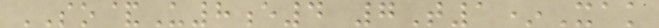SO&U8e4 7T1*Xak
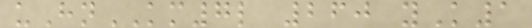uHnKM7l 260 yK1
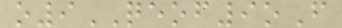o9QEOF9oF
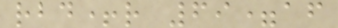rbd+r 69=af
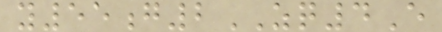y55g2ZQ4E
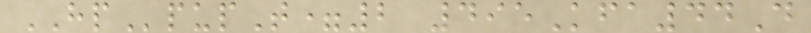HPpupT=2 495Kfa44D
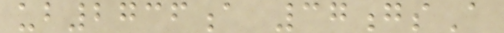ub2736a 37gsA
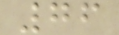76
